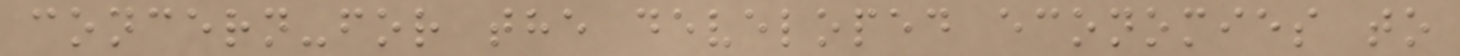concern-for the developed economies to
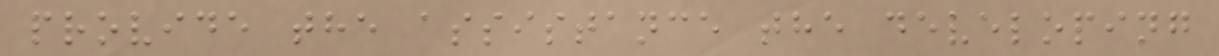provide the assistance the developing
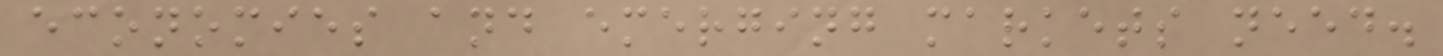economies and emerging markets need.
